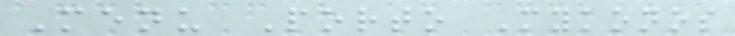Menu Porto Mykonos
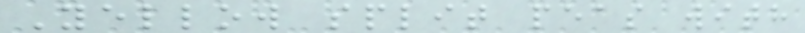Yellow split peas with
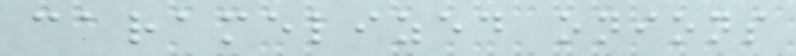caramelized onions
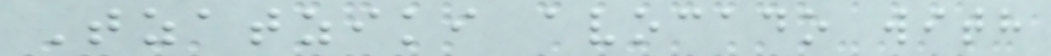Tzatziki avocado with
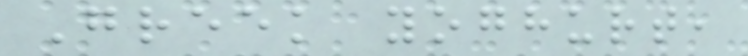Greek yoghurt,
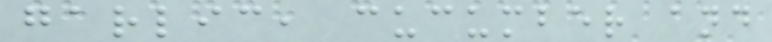garlic, cucumber and
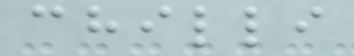chilli
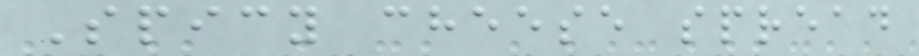Spicy cheese spread
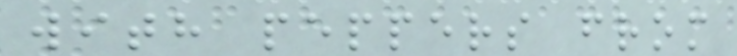with peppers from
